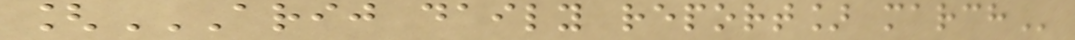[ARIJ DAILY REPORT] MARCH
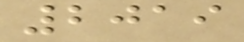2019
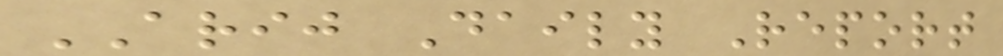ARIJ Daily Report
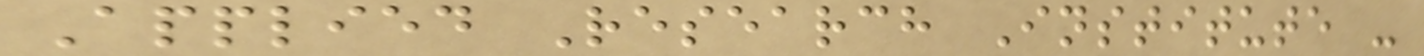Applied Research Institute -
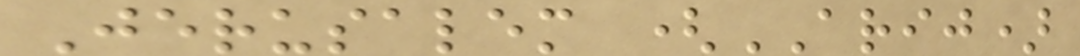Jerusalem (ARIJ)
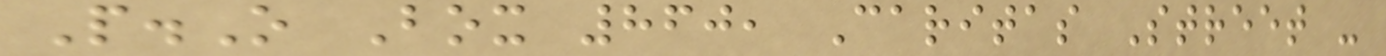P.O Box 860, Caritas Street -
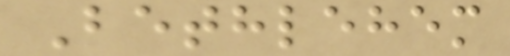Bethlehem
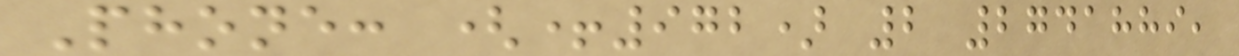Phone: (+972) 2 2741889,
